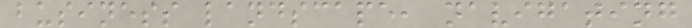business landscape, navigating
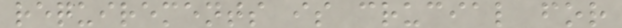requirements is crucial for
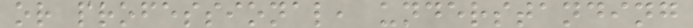or professional, understanding
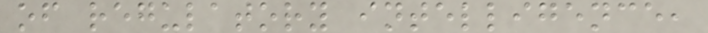of regulatory intelligence,
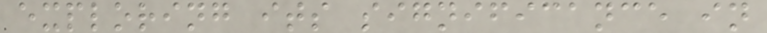exploring its significance in
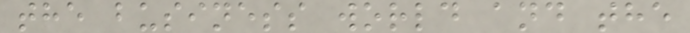the business world and the
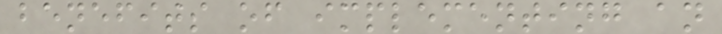benefits of implementing an
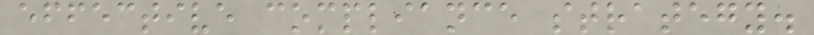effective compliance strategy.
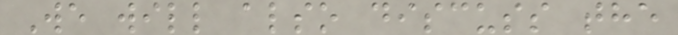We will also discuss the
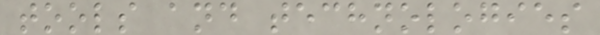tools and technologies
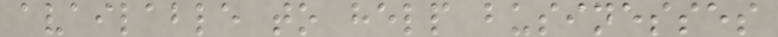available to help businesses
